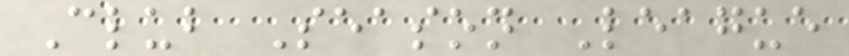Club Season League
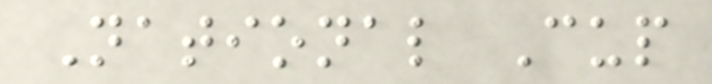National Cup
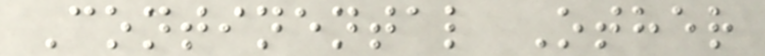Continental Other
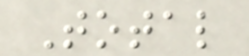Total
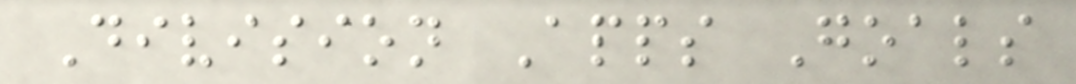Division Apps Goals
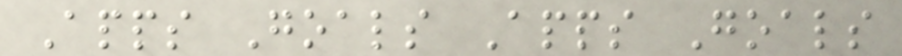Apps Goals Apps Goals
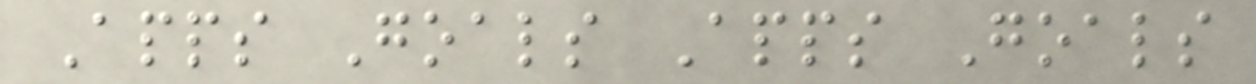Apps Goals Apps Goals
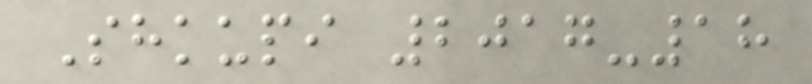Shkupi 2017-18
